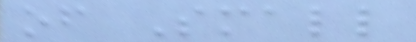of Small
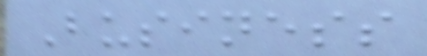Business
